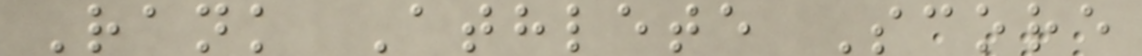Rank Athlete Score
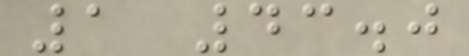1 43.0
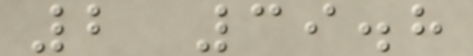2 39.8
